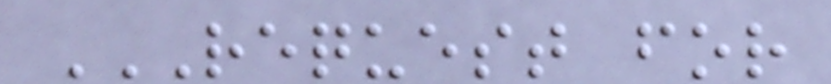REQUEST FOR
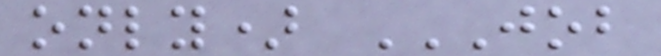only) JOB
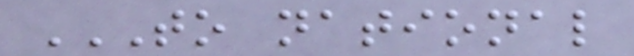TO NATIONAL
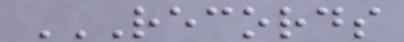RECORDS
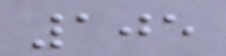105
